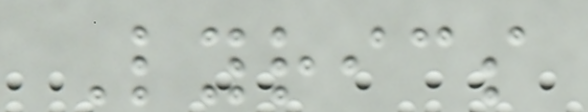Lyrics
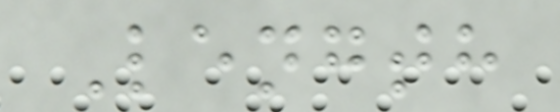Length
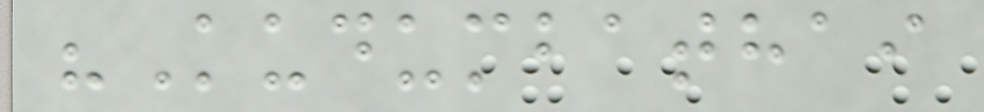"Kudumbathai
